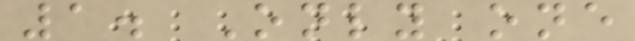1. Only one
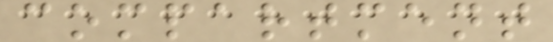compartment
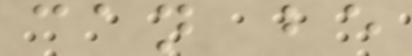can be
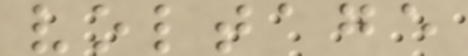voltage
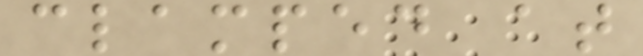clamped at
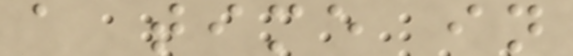a time in
